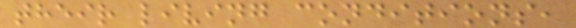their living conditions,
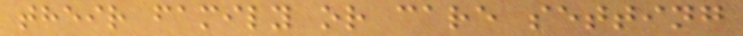their family or care setting
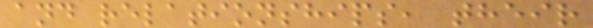and relationships, their
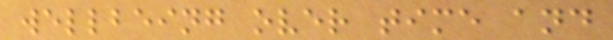wellbeing over time and
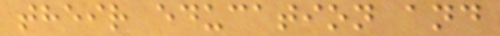their education and
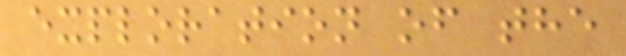exploration of the
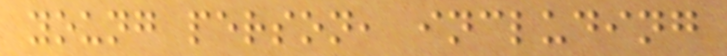young person, including
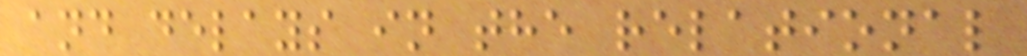and delays in the relational
